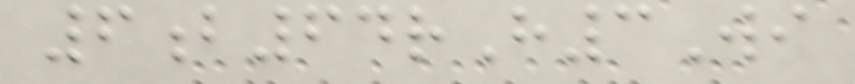6b64rH3Wi
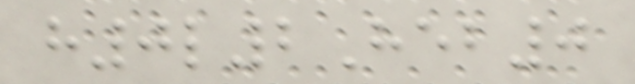h0l2Heb0
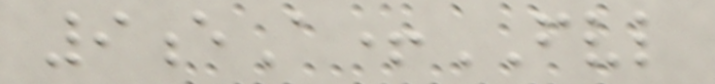9eA+FVL
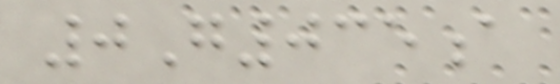0G035a
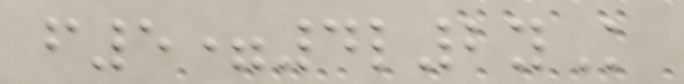f5=4l2yK
